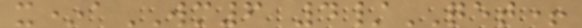x*aWM6 4/QET+
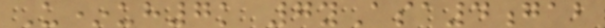U*uh7k 7yAsa4gab
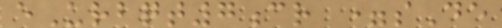eUrbqt7cr =sDe
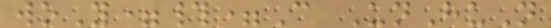woY=#=C UnHuN
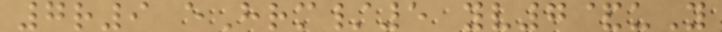7r9 eHrm/5 yv7&uY
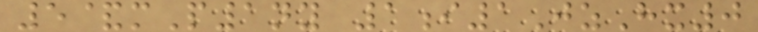5&mP1ny 1i1JzHx0
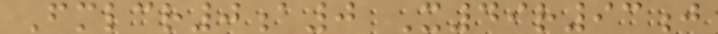Fmlcr0a0 X49r93j
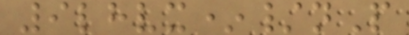9lhvx*/nP
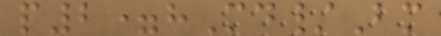p2=hMd/Bm
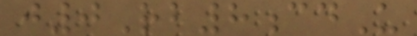j0Rb8cdU
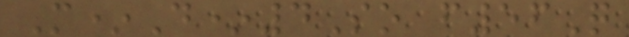M*D*4So f56Q
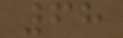68
